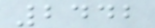2442
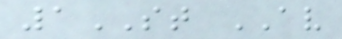1ST AV
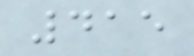415
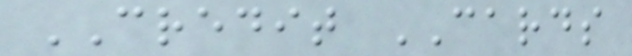CREDIT CARDS
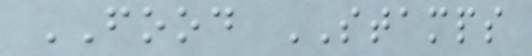FOOD STAMPS
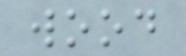wood
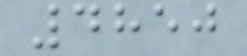4850
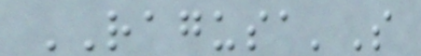RAGUSA'S
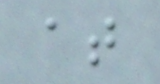at
